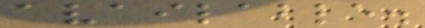available.
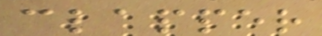clapper
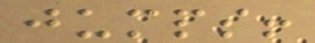jumps!
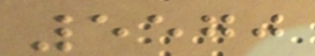5570
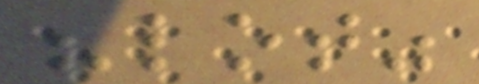"lot"
